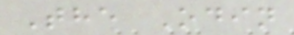The Odin
